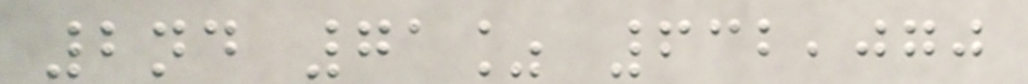2nd 71% 632,070
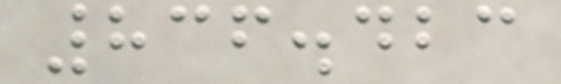836.423
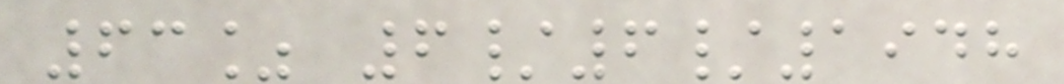63% 6/6/1948
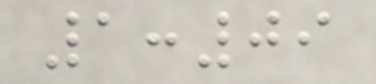1:09
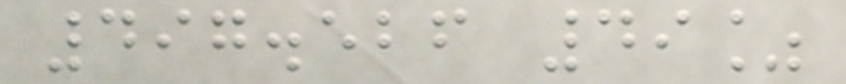497.526 49%
